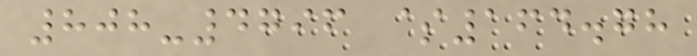808-4796 $164.78
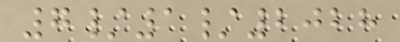7/1/2028
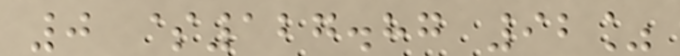0 $127.87 92%
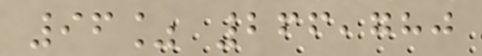96% 266,780
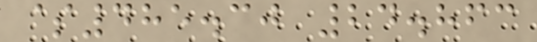$485.30 24.863
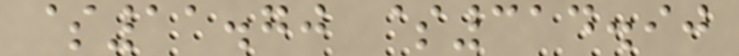$11.70 $314.90
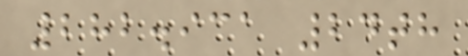282.931 24th
